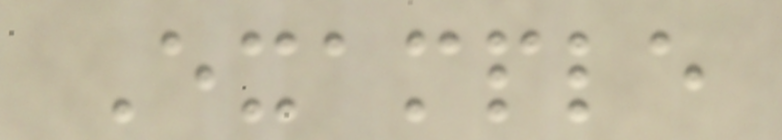Example
